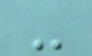-
